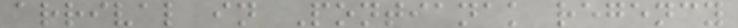arrival in Pontianak regency
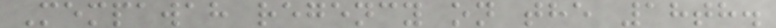Mempawah regency on the 18th.
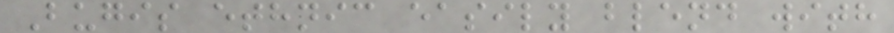Bugis ethnic easily blend with
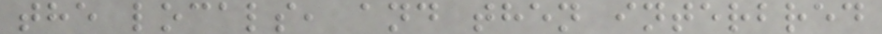the locals, and then interbred
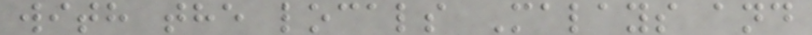with the locals Malays and
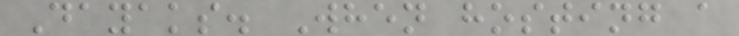Dayaks. When hosting a
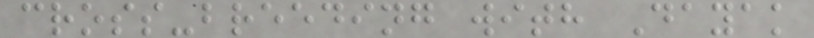cross-breeding with Dayak
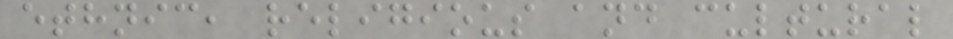ethnic, religious and cultural
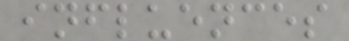influences
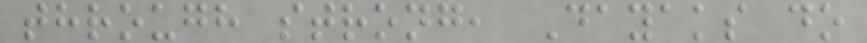through strong, Dayaks do
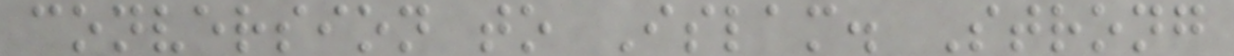conversion to Islam. Strong
